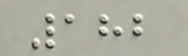182
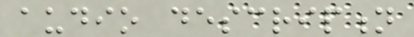audio description
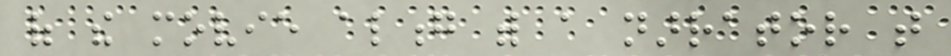of the movie along with a narrator that
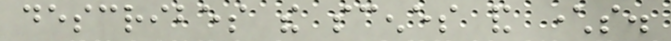describes the scenes and characters.
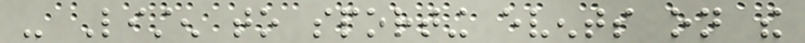- Listen to sporting events on the
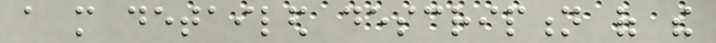a more detailed description of the
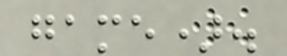game).
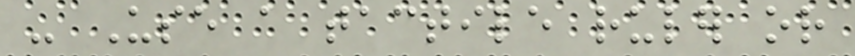- Use a tactile ruler or
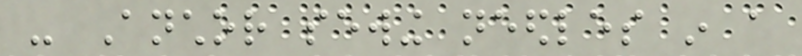- Anchor sewing needles in a
